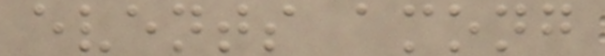events among
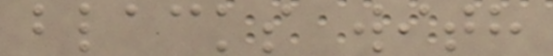blacks with
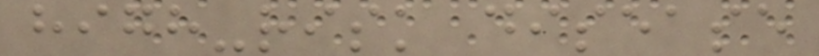high-risk disease
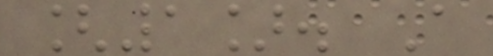[1]. A
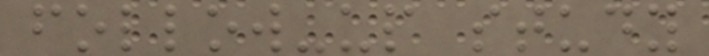follow-up study
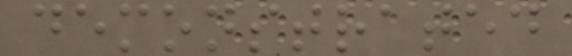demonstrated
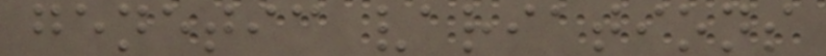genetic variations
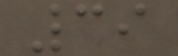39
